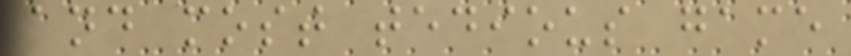and most tedious game
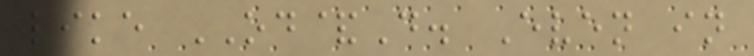like OD&D. Even in
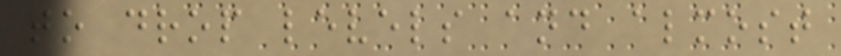to drop levels and almost
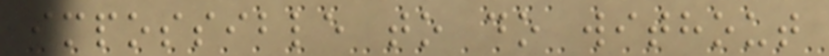impossible to do without
